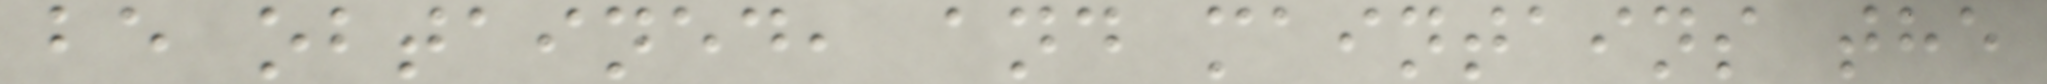be obtained, and maintains the
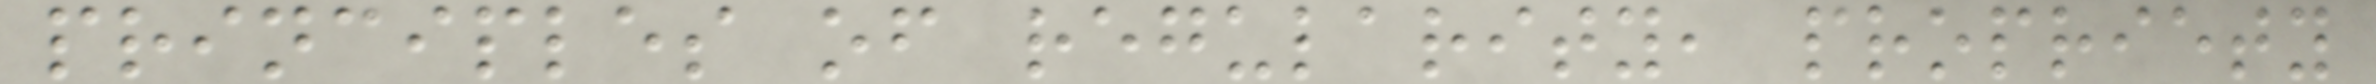principles of regularity, propriety
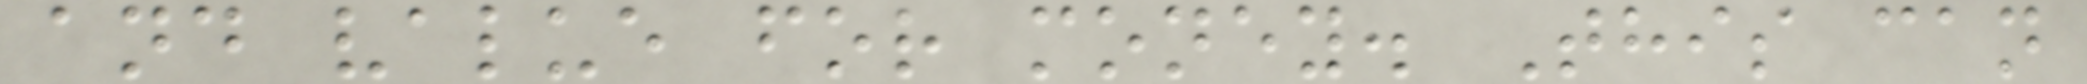and value for money. This can
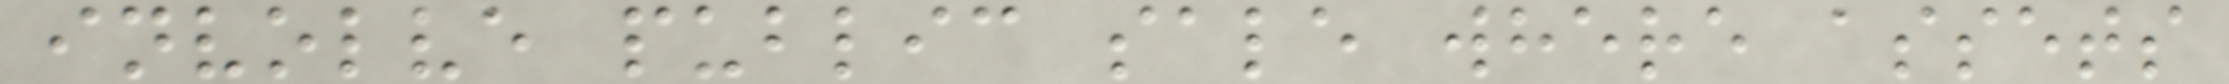involve public sale where assets
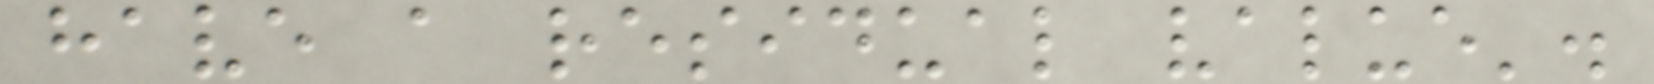have a residual value'.
